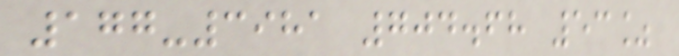177-3981 704.68 53%
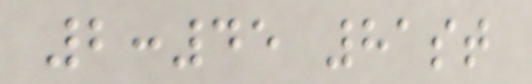2:45 81st
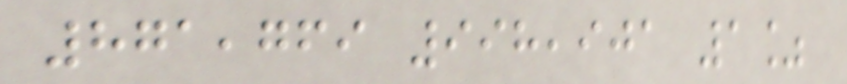871,769 998,901 1%
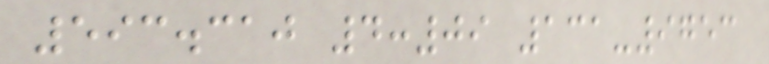593.310 4:09 131-9753
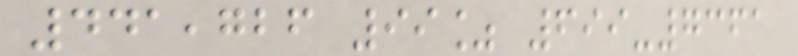441,726 99% 699-7361
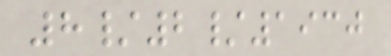8/2/1930
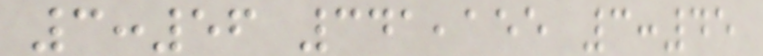3:56 341,155 3:45
